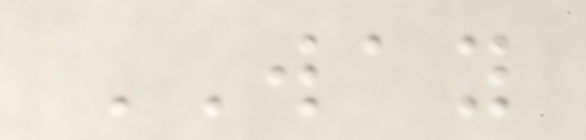WAY
